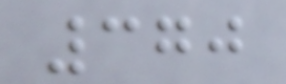370
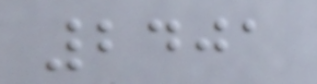2401
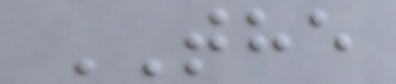THE
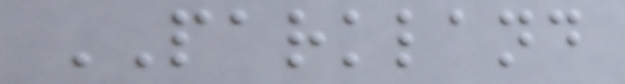PARKLAND
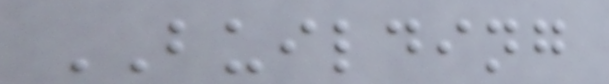BUILDING
